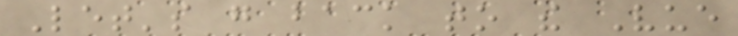Let's go back to the Vue
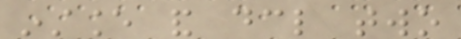instance and declare two
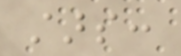stars:
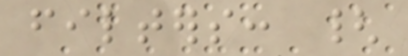filters: {
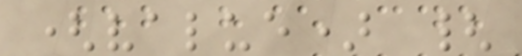(value) {
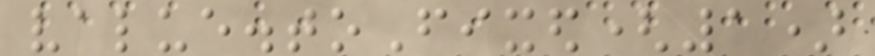value.toFixed(1)
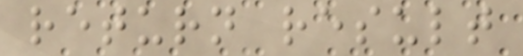return result
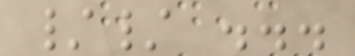// ...
